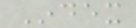Index
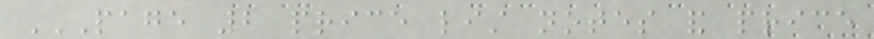PAGE 2 PRICE LIST NOTES AND PRICE
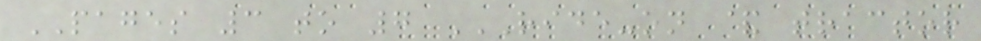PAGES 3 to 7 RIDE-ON & TRACTOR
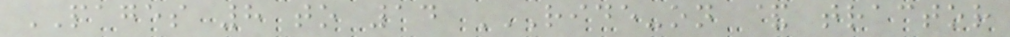PAGES 8 to 14 RIDE-ON & TRACTOR
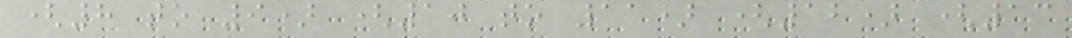(8 to 9) (10 to 11) (12) (13
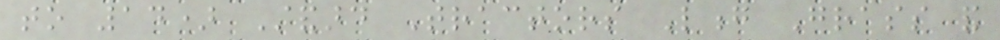to 14) Standard Tractors Long Grass and
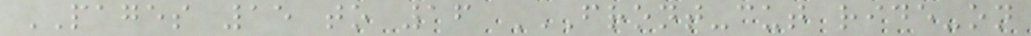PAGES 15 to 16 FRONT-CUT RIDE-ON
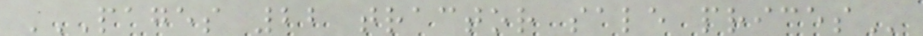PAGES 22 TRACTOR SALE PRICES
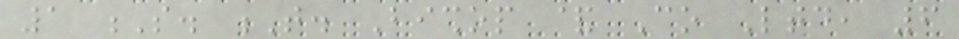1 S. T. Bishop & Co Ltd, 6
